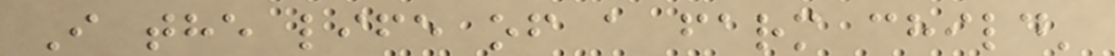I the life of a farm child'
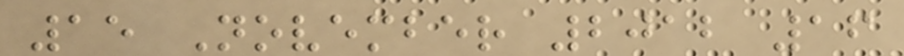15 November 2012 16
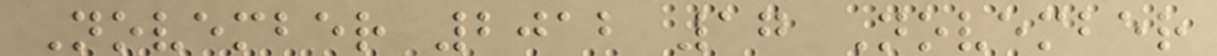November 2012 17 November
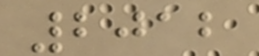2012
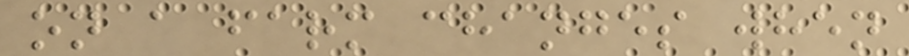on a farm changes when
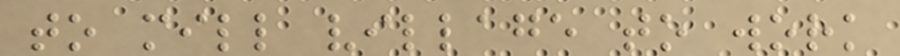to mill village to work
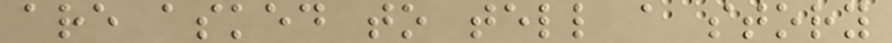are asked to tell a story
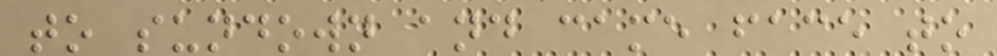to sundown and came face to
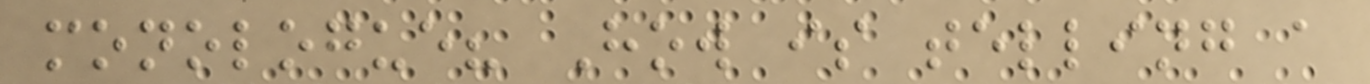monologue? How is telling a
